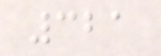321
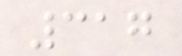317
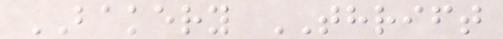BAKERY THRIFT
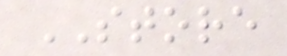STORE
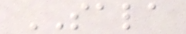SALA
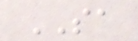SA
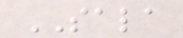SALA
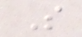S
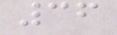36
